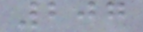207
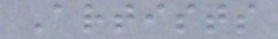Artists
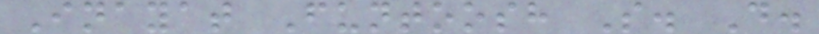Inayat Funtoosh S. D.
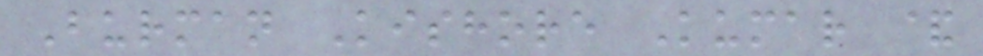Burman Kishore Kumar &
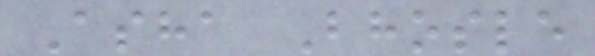Asha Bhosle
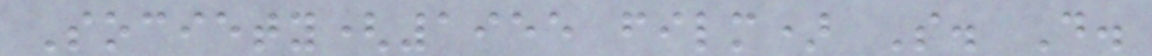Society(1955 film) S. D.
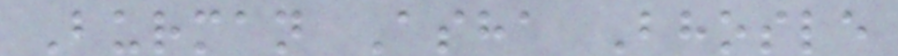Burman Asha Bhosle
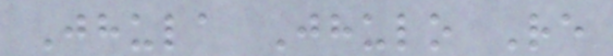Jhula Jhulo Re
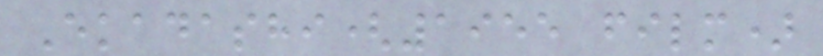Ekadashi(1955 film)
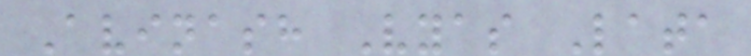Avinash Vyas Lata
